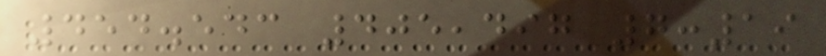454.543 405,497 7:19
